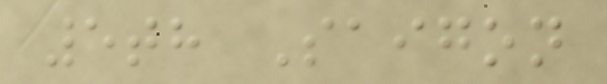5th Saigon
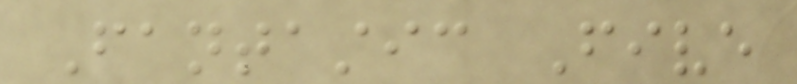Fantastic Five
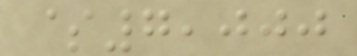$7,000
